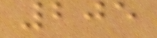205
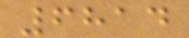6814
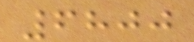6800
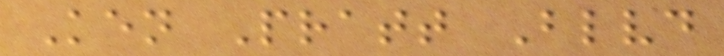Ken Pratt Blvd
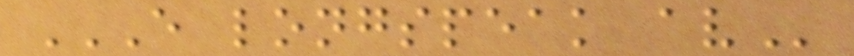E LONGSPEAK AV
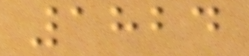1824
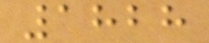1828
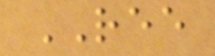REE
